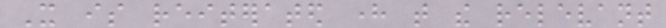It is reiterated here that the relevant
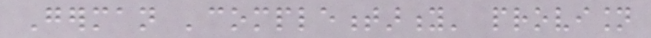German 'complementarity' provision
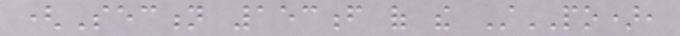(Section 153f of the StPO),
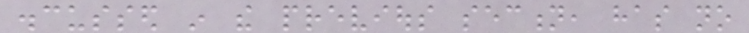discussed in the previous section, has no
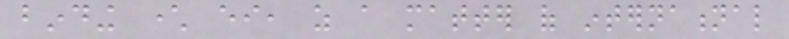binding character either, as a matter of international
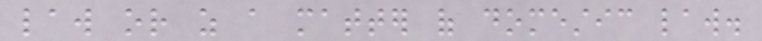law or as a matter of domestic law.
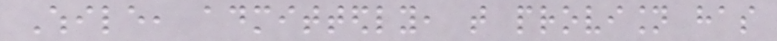While, admittedly, that provision has
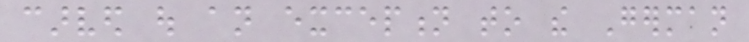carved out an exception to the German
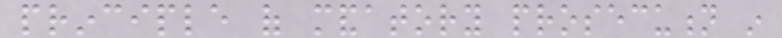principle of mandatory prosecution in
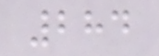284
